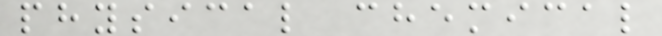physical chemical
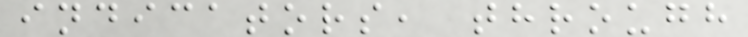indicators, through
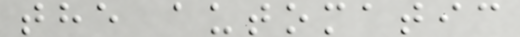the automatic
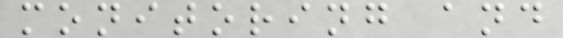monitoring and
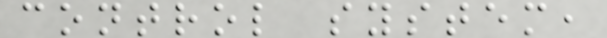control system,
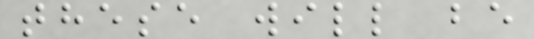these will be
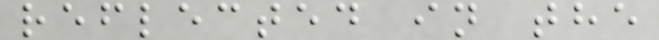reflected in the
